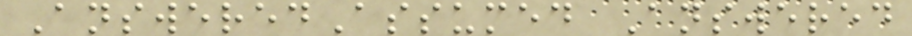AnsweredAssumed Answered
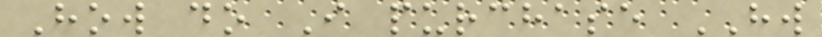How do I purchase HW
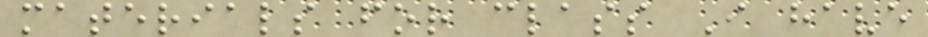materials for class I have
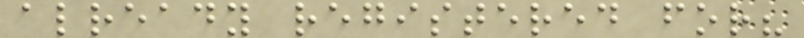already registered for?
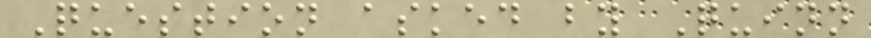Question asked by Quinn
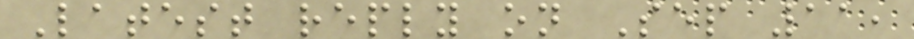Latest reply on Sep 11,
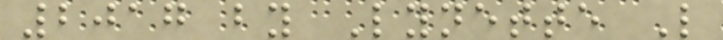2017 by Lynette L
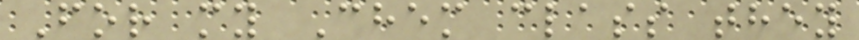For my Chem class they
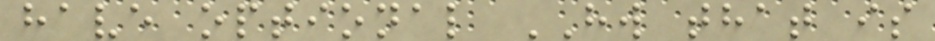have optional HW that is
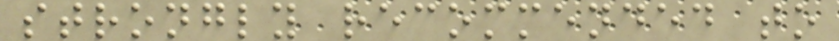strongly recommended to
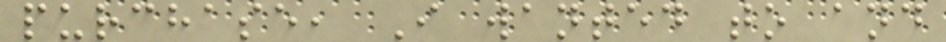purchase, I wanted to and
